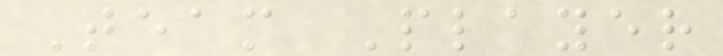Team Player
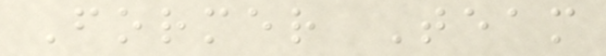Former Team
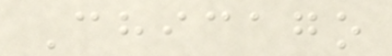Chicago
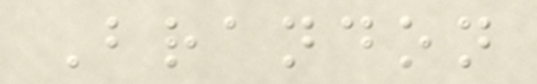Brandon
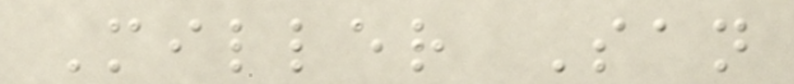Miller San
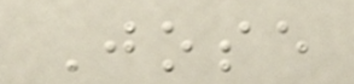Jose
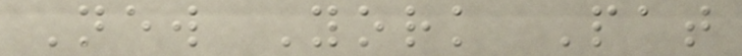New York Pat
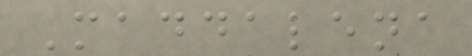Maddalena
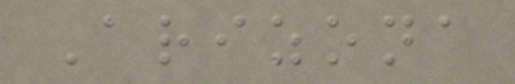Arizona
